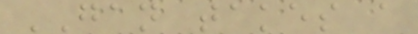GAN takes a
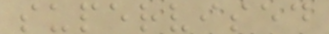supervised
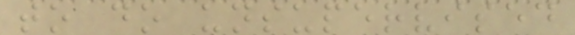to do unsupervised
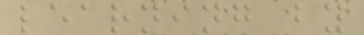learning by
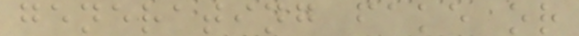generating fake or
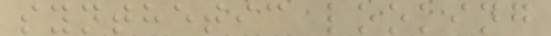synthetic looking
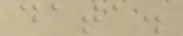data.
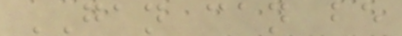GAN can be
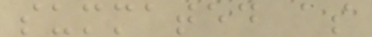summated as
